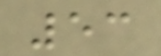53
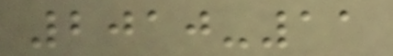2010-11
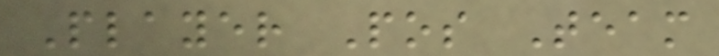Player Pos Team
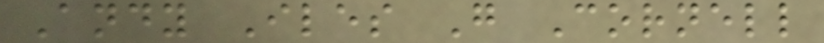Andy Iles G Cornell
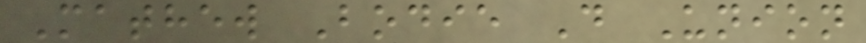Mathew Bodie D Union
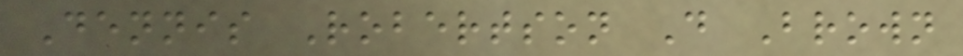Dennis Robertson D Brown
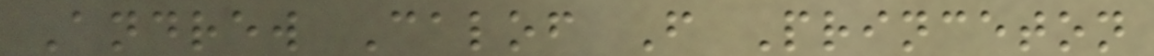Andrew Calof F Princeton
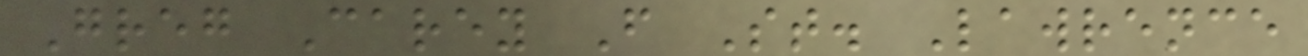Greg Carey F St. Lawrence
